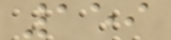159
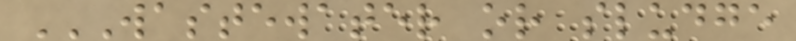WASTEWATER OR SLUDGE
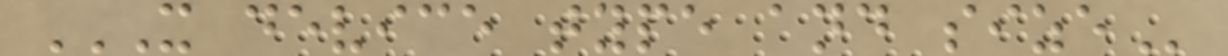X DEVICE TYPE AND SIZE
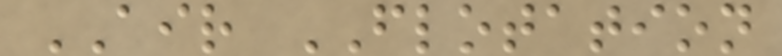AIR FLOTATION
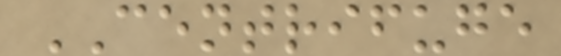CENTRIFUGE
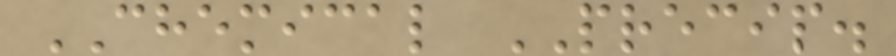CHEMICAL PRECIP.
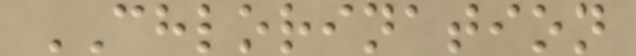CHLORINATION
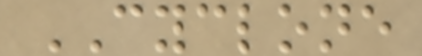CYCLONE
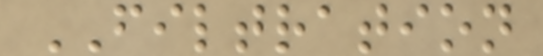FILTRATION
